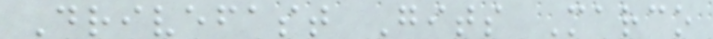Drivefast Gits Marco
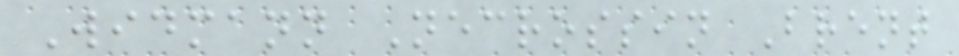Widmann Necrossin Brent
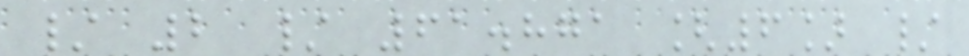/ 2 / 61.871 [6] /
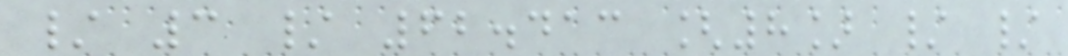/ 3 / 62.413 [8] / /
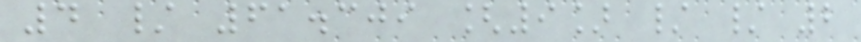4 / 61.309 [9] / / 2
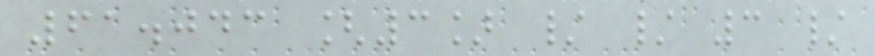61.043 [3] / / 3 /
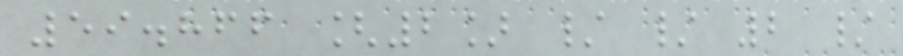59.866 [2] / / 2 /
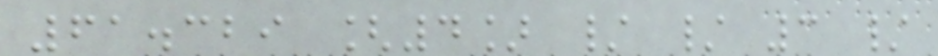61.329 [4] / / 3 /
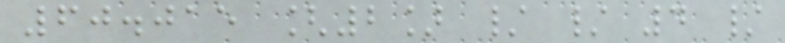60.015 [2] / / 4 /
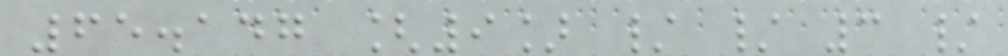65.147 [9] / / 3 /
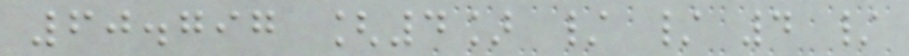60.797 [4] / / 4 /
